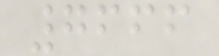7666
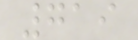719
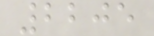2205
